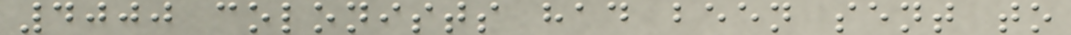4000 colonists had been sent to
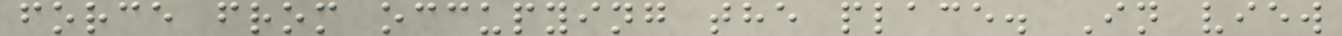force from occupying the place. In view
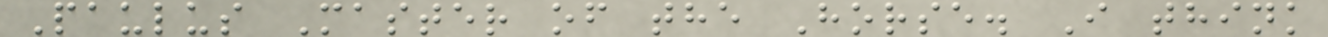Paulus Master of the Horse. I think
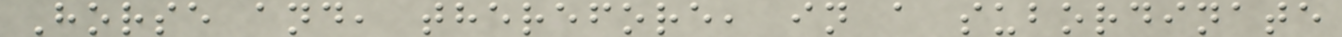Horse and, therefore, in a subordinate
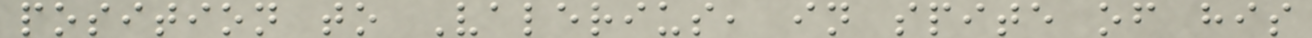position to Valerius, in spite of his
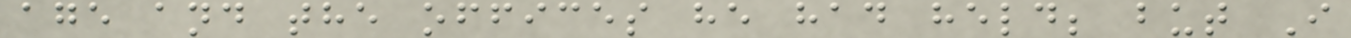age and the offices he had held; but I
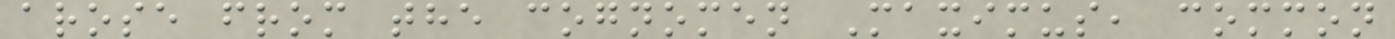arose from the cognomen Maximus, common
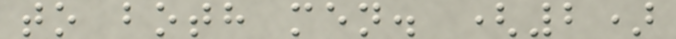to both men. (2)
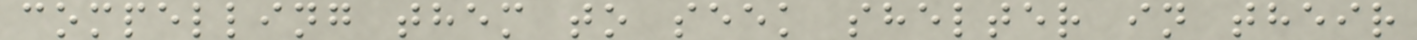compelling them to seek shelter in their
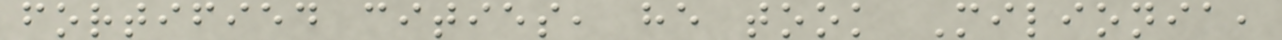fortified cities, he took Milionia,
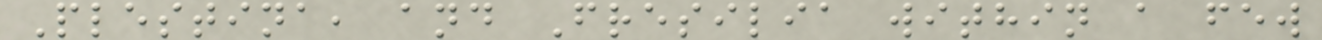Plestina, and Fresilia within a few
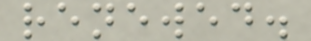renewed.
